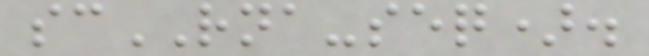scRNA-seq).
